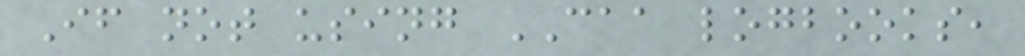If not using CAA logbooks,
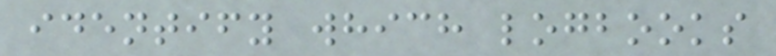identify which logbooks
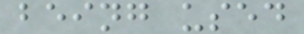being used
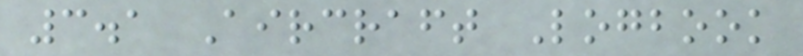3.1 Aircraft Logbook
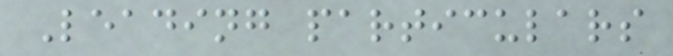Leading particulars
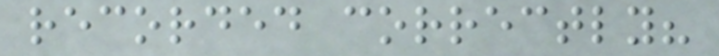recorded correctly?
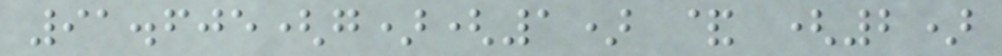91.605(g)(1) & (2)
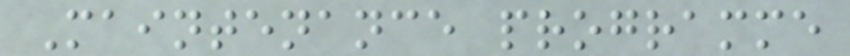Maintenance programme
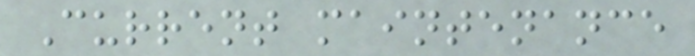Current maintenance
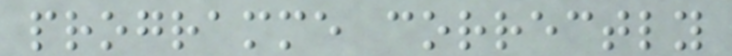programme correctly
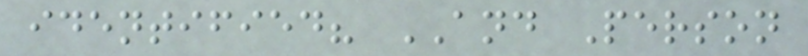identified? AND Person
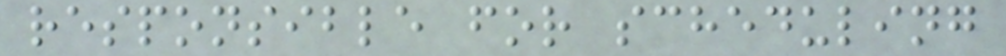responsible for scheduling
